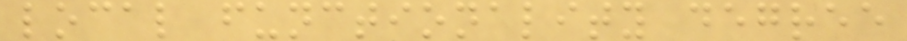local functionality degree
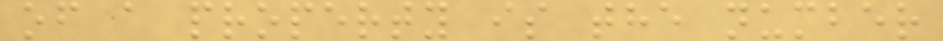of a property is the number
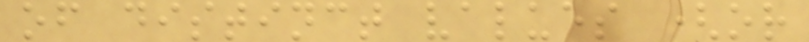of distinct values (or
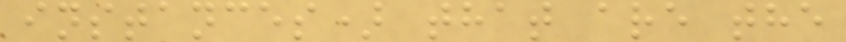instances) that are the
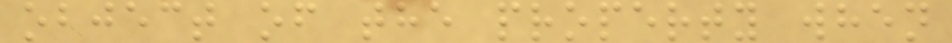object of the property when
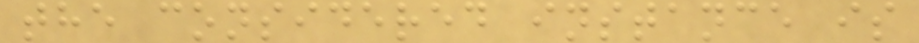the considered instance is
